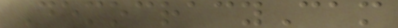DemocracyCam
